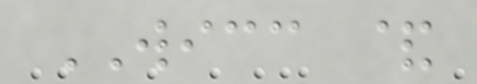WICC &
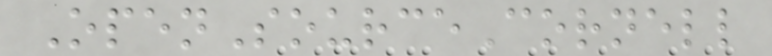OpenSourceCornell
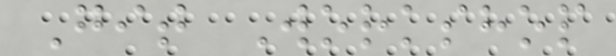Git Workshop
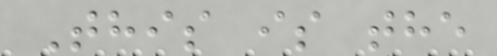This is the
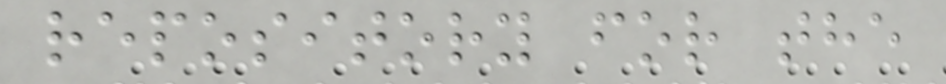repository for the
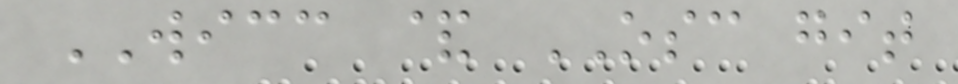WICC & OSC git
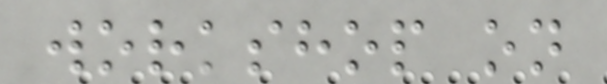workshop on
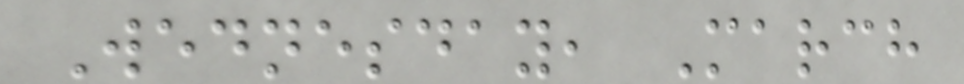Wednesday, March
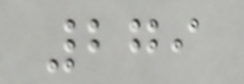279
